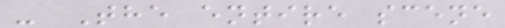- The entire scene
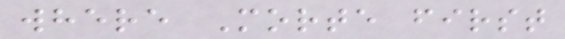where Morte first
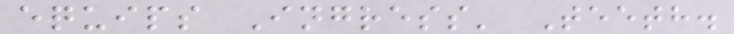equips Ingress' Teeth.
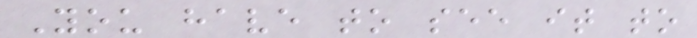You have to see it to
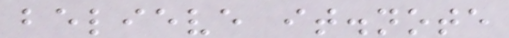believe it.note
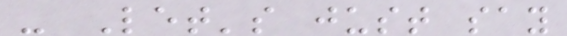- Let's just say
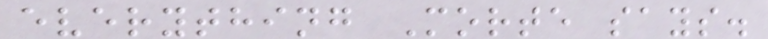everything Morte says.
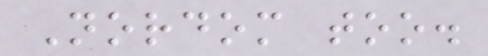Nordom too.
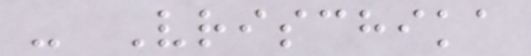- Vrischika
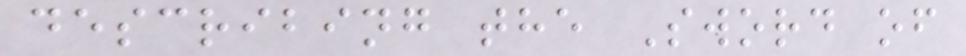describing the Sword of
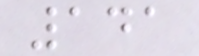141
